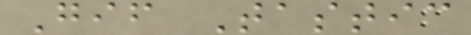Gif Tastic
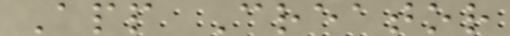App Creator
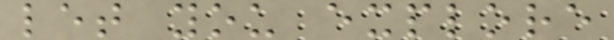let you explore
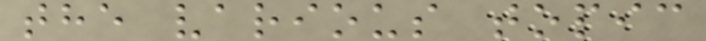the various topic
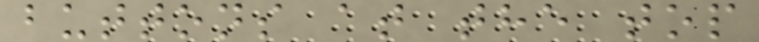buttons at the top
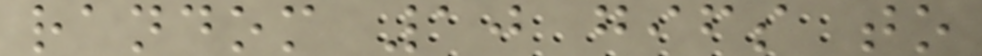random 10 gifs to
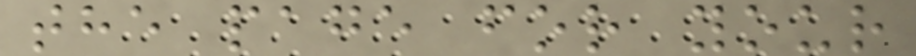the page for your
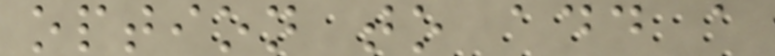option to add a
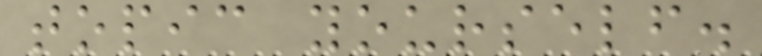topic yourself.
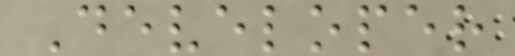Developer
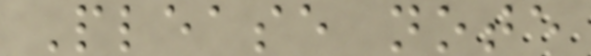Please note
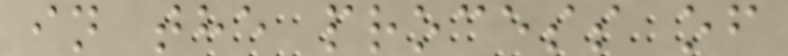in the process of
